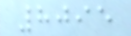8095
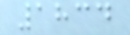1834
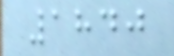1840
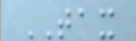TAX
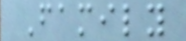Family
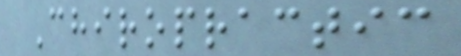Chiropractic
